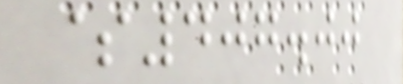$407.00
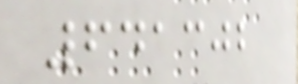641302
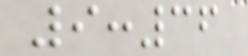9:36
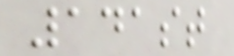141st
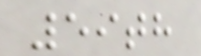59th
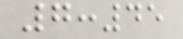7:45
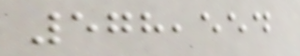578,554
